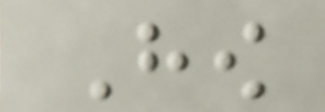How
